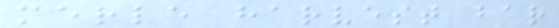merle harvest bar
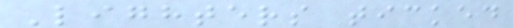Lighters ticked
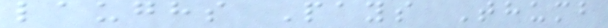laughs Pays Thumb
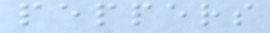peppers
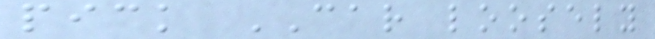pick CAR loosely
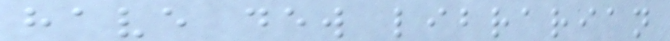have dew librarian
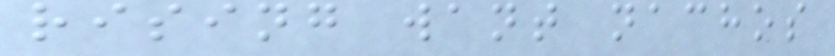rising want nachos
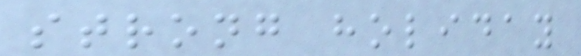strong holiday
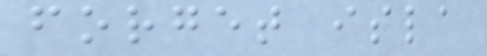forget isla
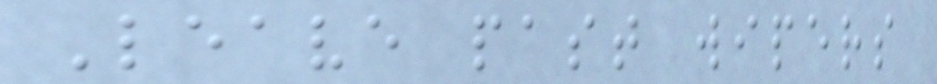Leave past wipers
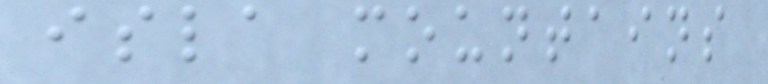isla mountains
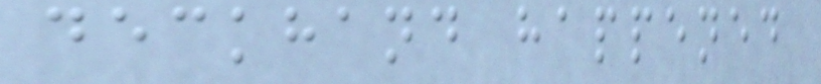deckhand happened
